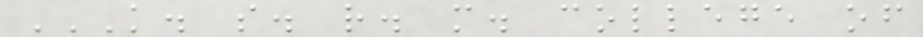K. S. R. M. COLLEGE OF
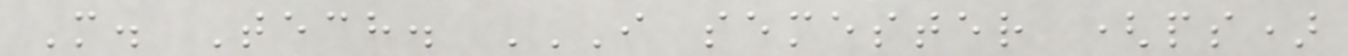M. Tech. I SEMESTER (PS)
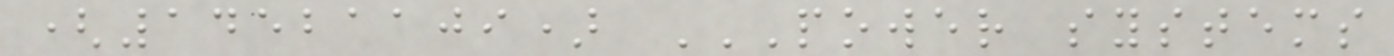(14521109) POWER SYSTEMS
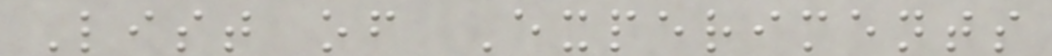List of Experiments
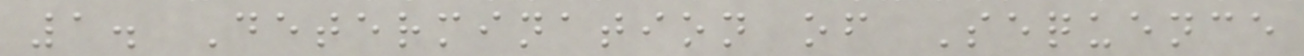1. Determination of Sequence
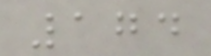174
